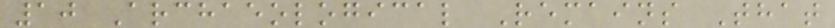10 Archaeological Remains That
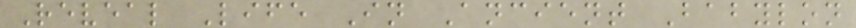Reveal Life In Ancient Babylon
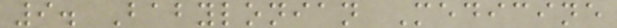9. Babylonian Medicine
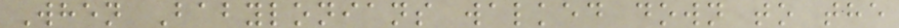When Babylonians walked down to the
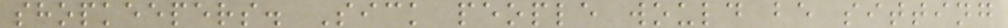shopkeepers. Sick people would be sitting
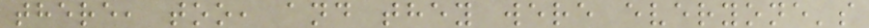there, too, and they were everyone's
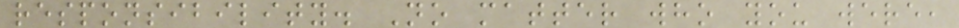responsibility. No matter who you were,
